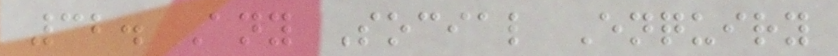32. Any Social Enquiry
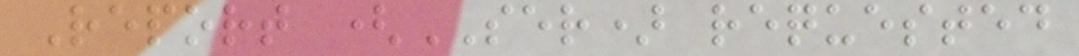Report (SER) requested
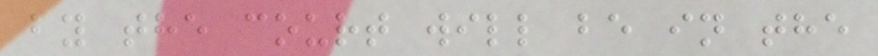by the court will be in the
